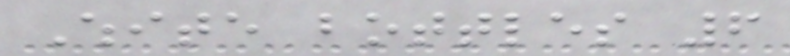White bottles 6
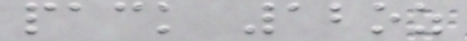pack 12oz
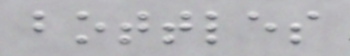bottles
